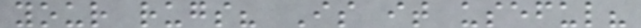your rugs? Is it useful?
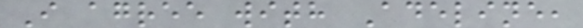I agree with Adeline,
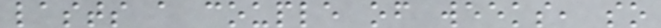lasts a couple of weeks, so
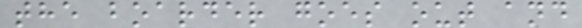the boarder goes out and
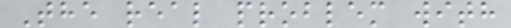The real problem with
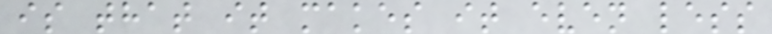is that it makes it even less
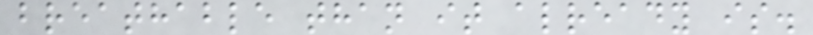breathable than it already is.
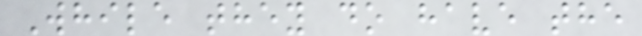While they do have the
